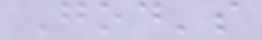God's
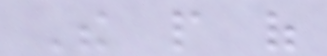The people of
